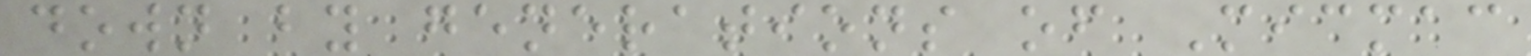down by generations of Micmac
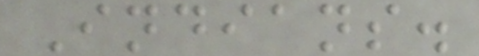Indians.
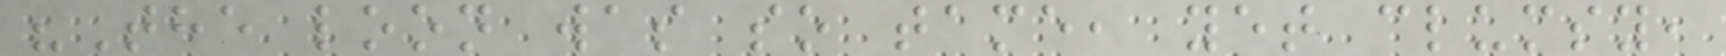"The loon was so tame, yet clumsy,
